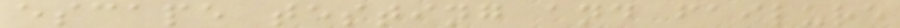escape testing and failure
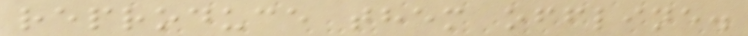reproduce them offline.
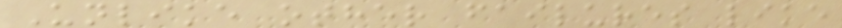Unlike other failures like
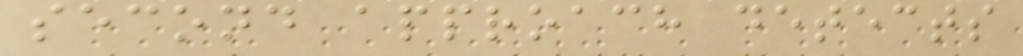second approach detects
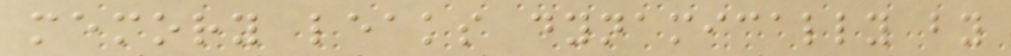memory leaks dynamically by
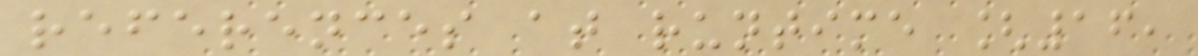references at runtime [16,
